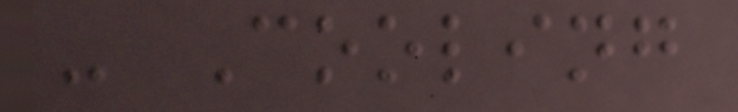- Cooling
